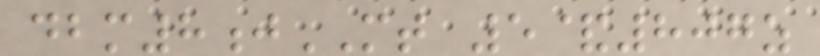dbm8jMT 5&807z
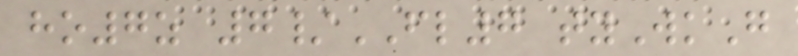ho7z 7/FL7 tyWkG
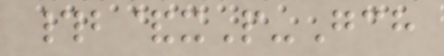#b&xP-Gch
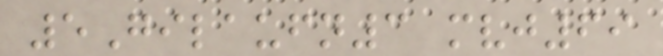5Gilaufn3 mvj69
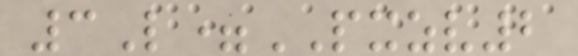3L=PXZV2
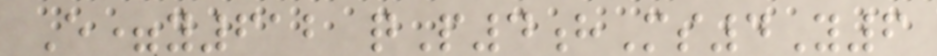E=y612 qP4hMs4Y6
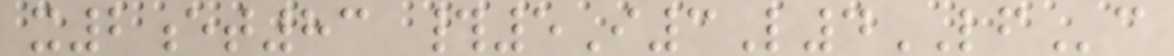x2et83 #5I3L4LFc
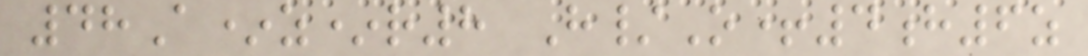48A*z*r8 H/O+4h6z
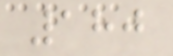180
